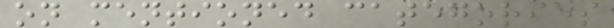on mentioned categories
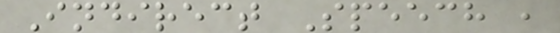Indirect Speech ,
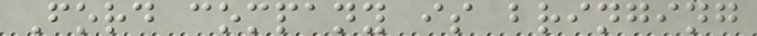Ford company is bringing
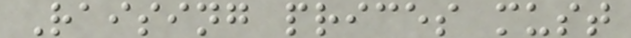Raising prices must
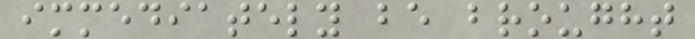immediately be brought
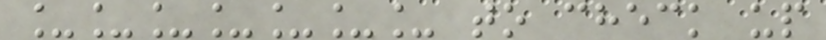_______ to check up
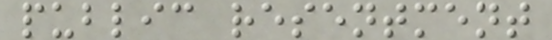public resentment
